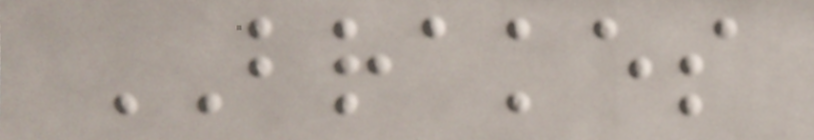BRAKES
